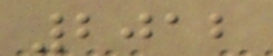2012
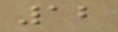12
